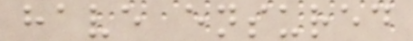have ensured
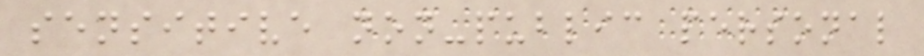sensitive non-public personal
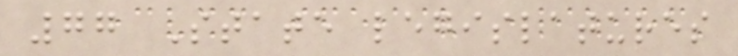77 State legislatures
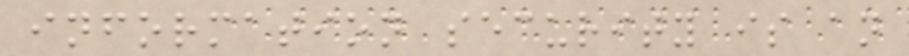information security is an
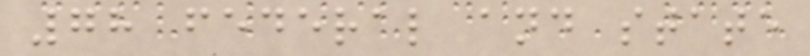78 federal and state
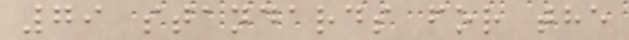79 standards for the
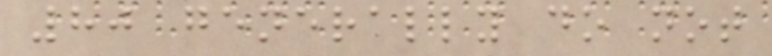80 generally do not
